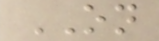ON
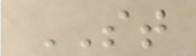ST
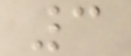3
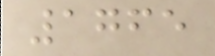1765
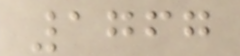1767
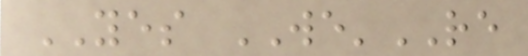YES WE'RE
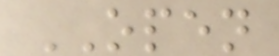OPEN
